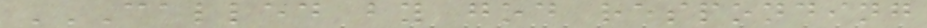CALLED BY GOD RESPONDING
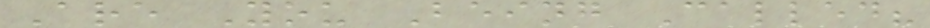Are You Being Called?
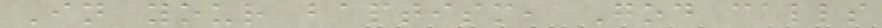In your baptism, God calls
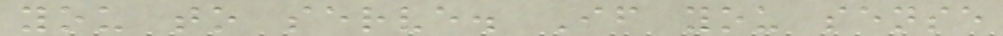you to serve. If you sense
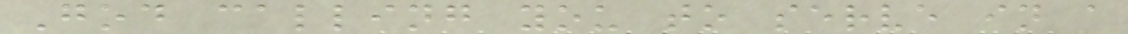God calling you to serve in a
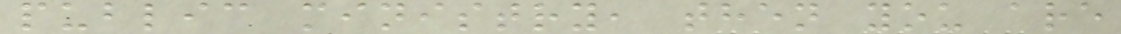public ministry, then you are
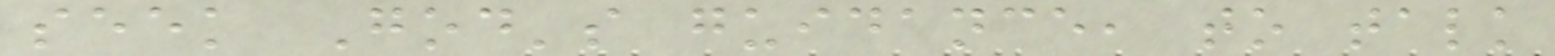seek God's guidance, to talk
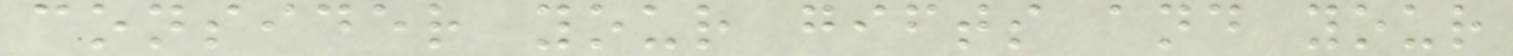consider your gifts and your
